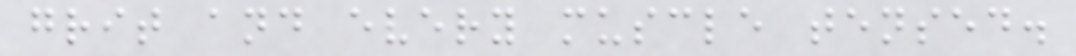grit and every muscle tensed.
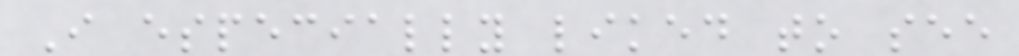I especially liked to see
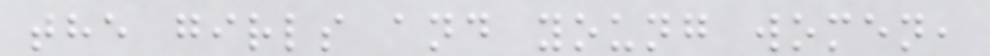the girls and young women,
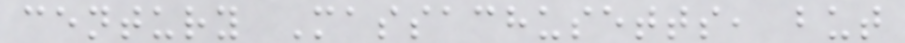century Massachusetts, but
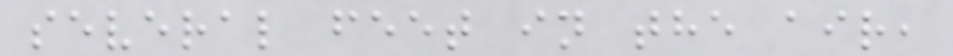several feet in the air,
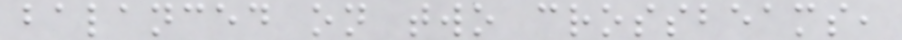balanced on two crossbeams,
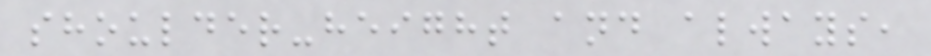shoulder-height and always,
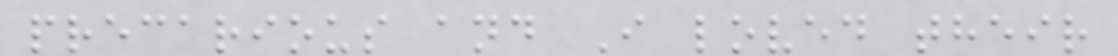precarious and I loved their
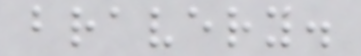bravery.
